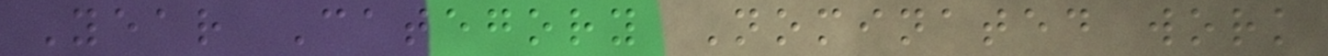Year Category Nominated work
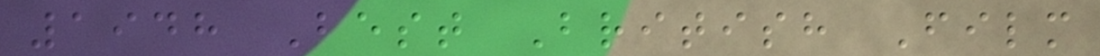1948 Best British Film
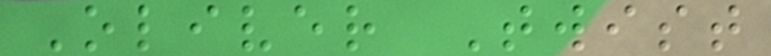Oliver Twist
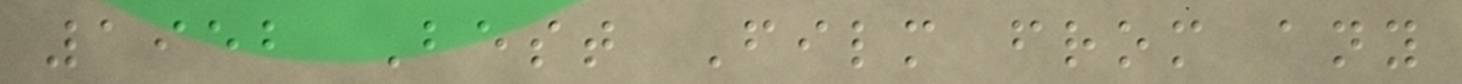1952 Best Film from any
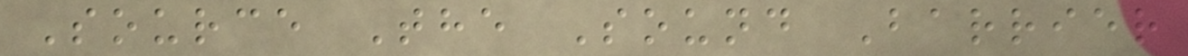Source The Sound Barrier
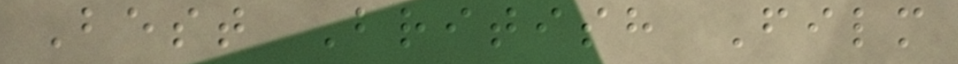Best British Film
